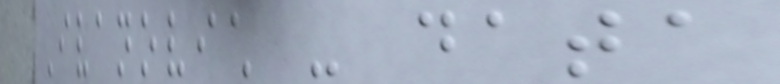Ivanovich - data
